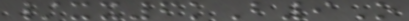/xx6kB9O
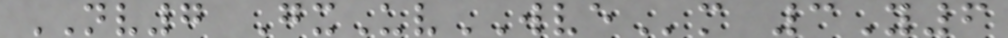NV7 GxUvWVEm 3Y6
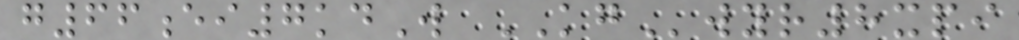g66ei7kdW KGwyr8xpi
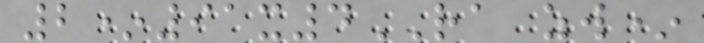2*91x4RA zw*
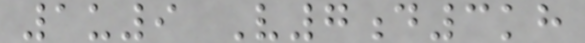1u9 V7d3kh
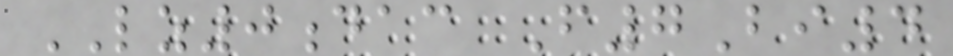LZ0dac F7Bi4
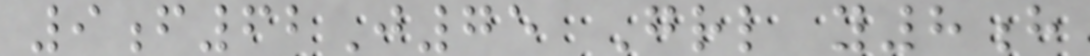9f62J75 Grl y8h
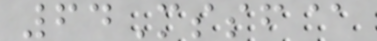64Mssf@
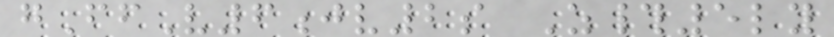gFfV6jv2s Z#5ly
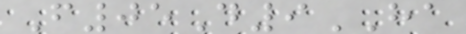F05D9HA
